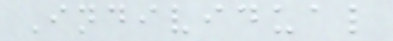Individual
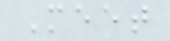Meet
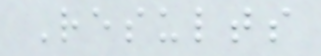Results
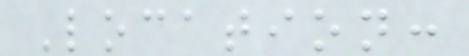Location:
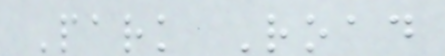Park Road
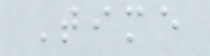Time
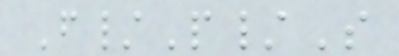F/P/S
